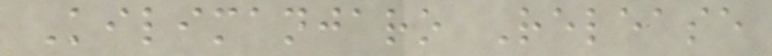Kilimanjaro Release
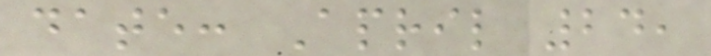date: April 24,
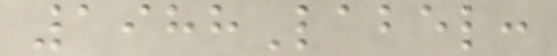1988Label:
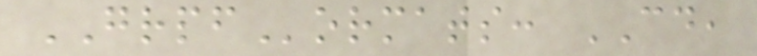GRPFormats: CD,
